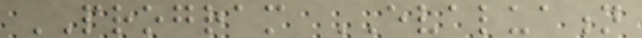PROGRAM EVALUATION
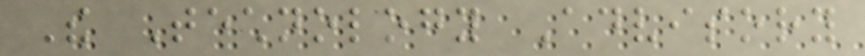The Technology Advisory
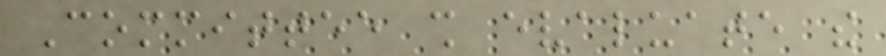Committee shall evaluate the
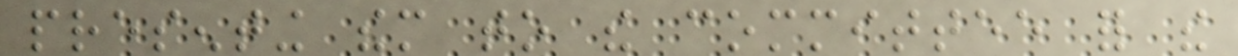presenting them to the committee for the
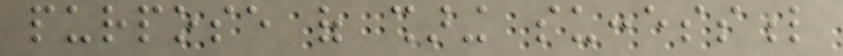purpose of sharing successful
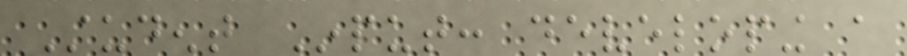Student Input: developing a
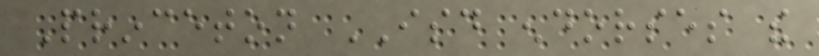Princeton ISD endorses the
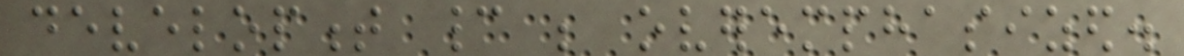development cannot be overemphasized.
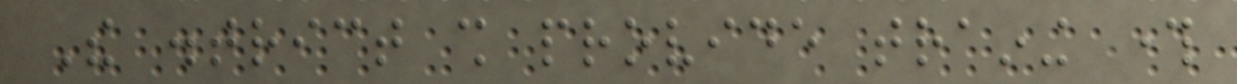The district shall provide training through
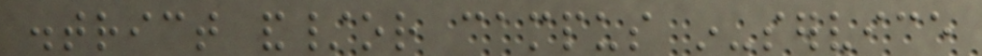district and/or campus in-service
